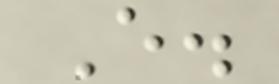E.
